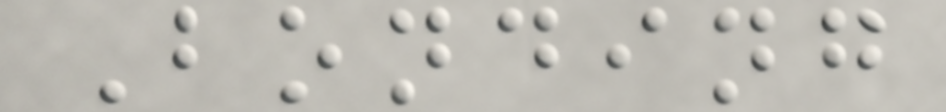Bonding
